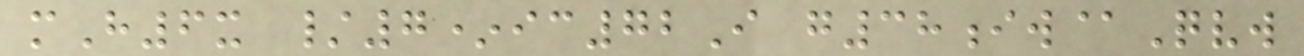mH6x /7*ic72I g38iw@Qvw
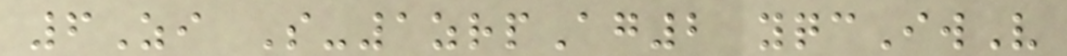6Zi S-1zrpAg2 yqcIwV
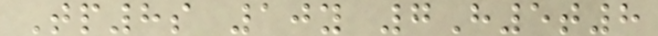Tp8s 10y 7H5t8
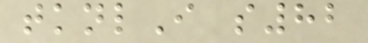tknlI s82
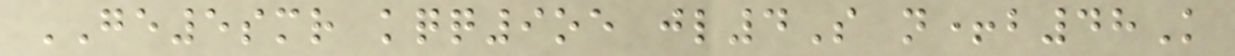GE5smr kqq9oe jl4S n+b48K
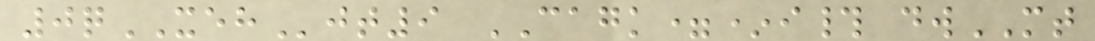0qXEHjt9 CAGK=*i# dwMT
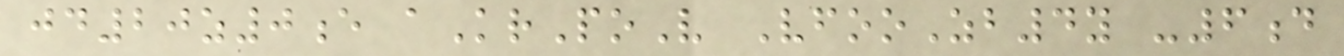jd20z0e aKrPoV VfooZb4y -6d
